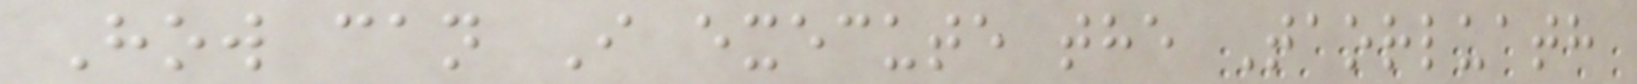How can I execute the Taorluath
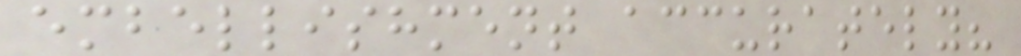embellishment accurately?
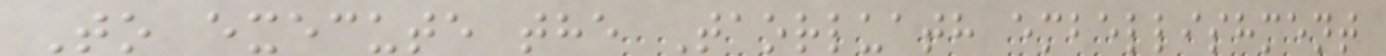To execute the Taorluath embellishment
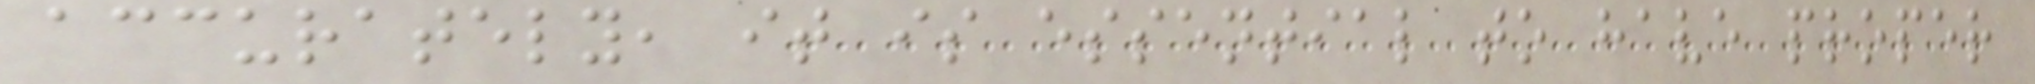accurately, it is essential to have proper
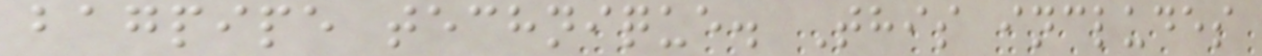bagpipe technique. This includes
